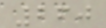260
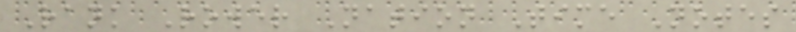Rank Rower Nation Time Notes
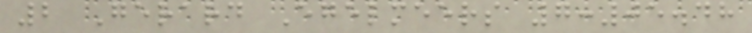2 Gerard Egelmeers 7:05.48
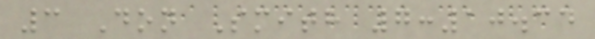3 Don Smith 7:10.34
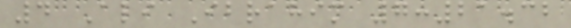4 Ali Ibrahim 7:21.32
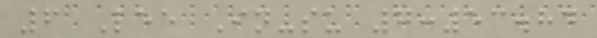6 Lee In-su 7:53.84
